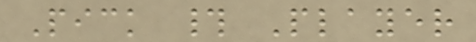Pick # Player
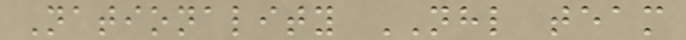Nationality NHL team
